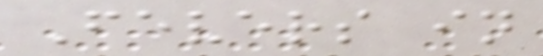Fevers in
